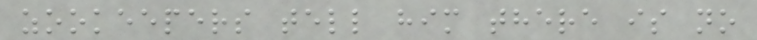zookeepers tell him there is no
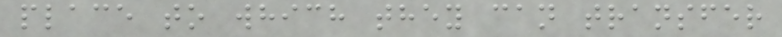place to which they can transfer
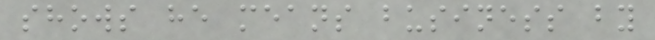shows he means business by
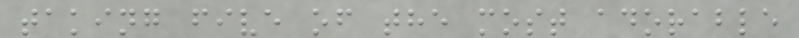taking five of the most adorable
